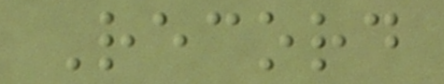Record
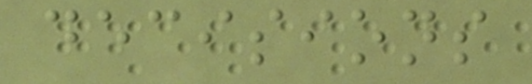decisions
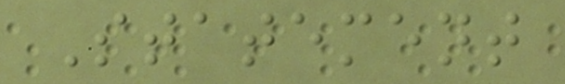Statement
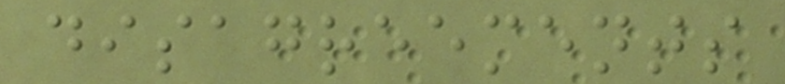disagreements
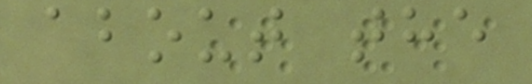about the
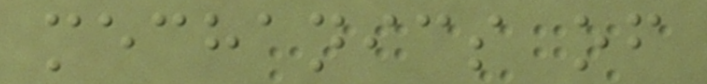mechanics of
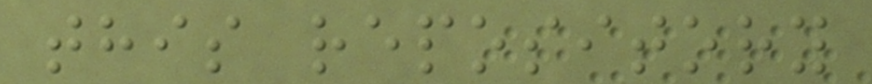this repository
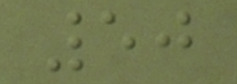50
